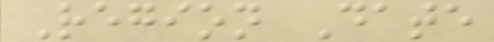Region Date
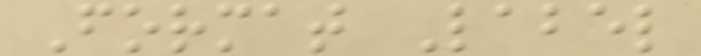Format Label
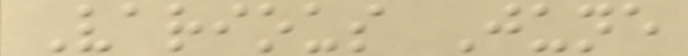Various June
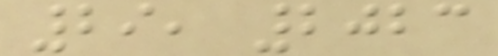29, 2023
